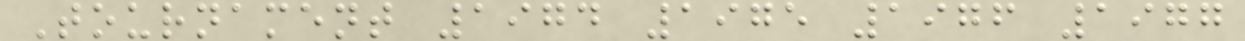Tournament 1974 1975 1976 1977
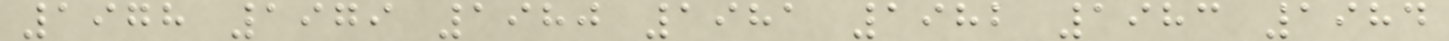1978 1979 1980 1981 1982 1983 1984
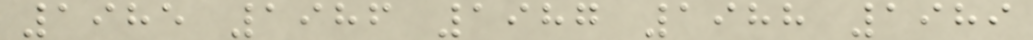1985 1986 1987 1988 1989
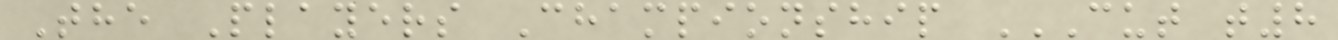The Players Championship CUT T8
